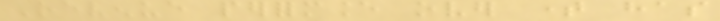Revenue performance over time has
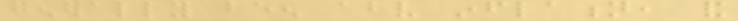generally been above inflation, and
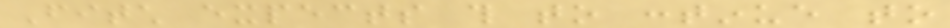Fitch expects this to continue to
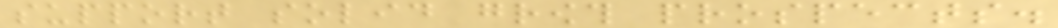support solid growth prospects.
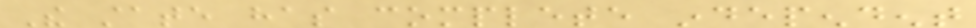The state has complete independent
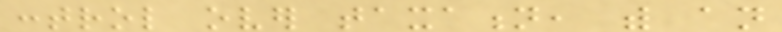control over taxation, with an
